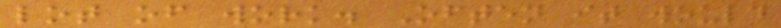lot of work. Often it would
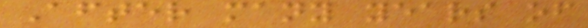After many years of
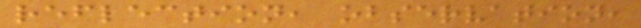reflection, observation,
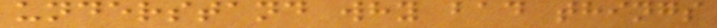understand why bad things
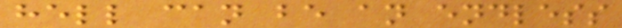hell can be an endless
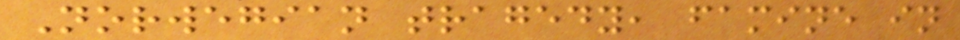Norwegian tragedy, famine in
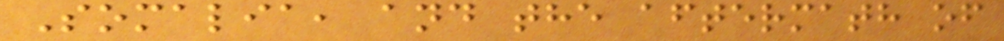Somalia, and the aftermath of
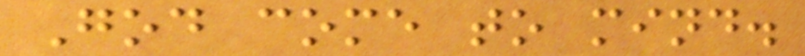God come to mind.
